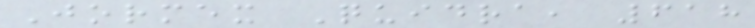Jormex Quidra, 618
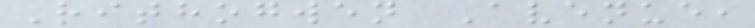Rithogwen Avenue,
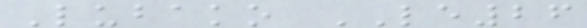Lubako LE26
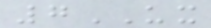7UX
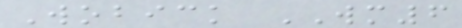Wobick WM6
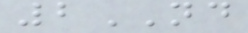2ND
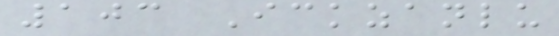103 Ickzanlu
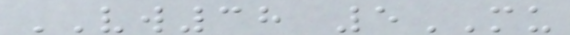VW38 5MU
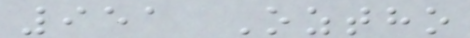951 Oztho
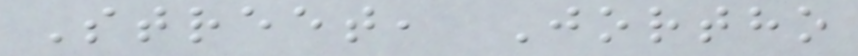Street, Jortho
